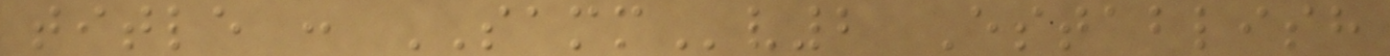title : SAMMv2 Establish
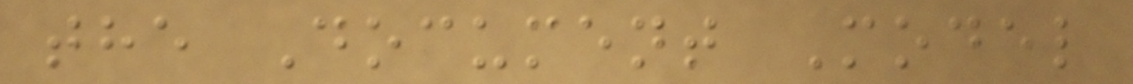the Document Model
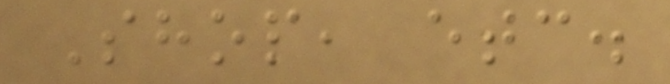Shop, etc.
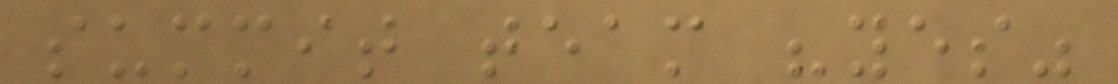summit team "yes"
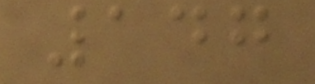147
